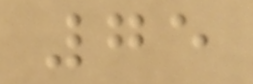75
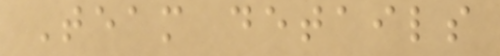Team details
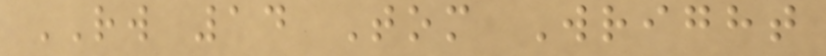RW 14 Tom Wright
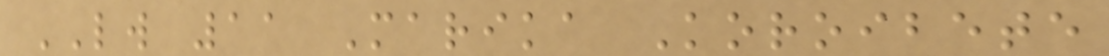LW 11 Marika Koroibete
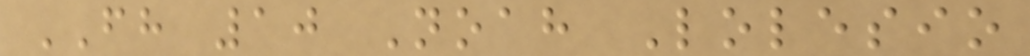FH 10 Noah Lolesio
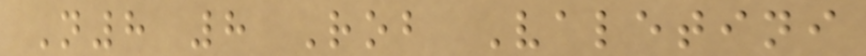N8 8 Rob Valetini
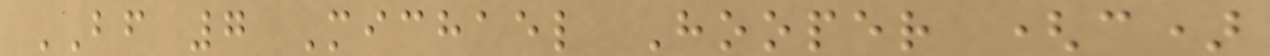BF 7 Michael Hooper (c)
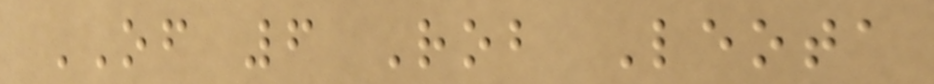OF 6 Rob Leota
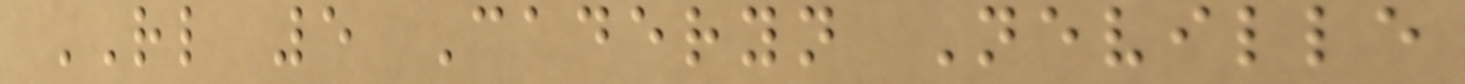RL 5 Caderyn Neville
